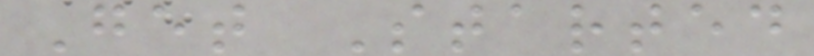Get Started
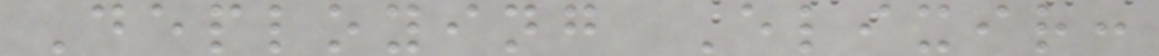Deploying Elixir:
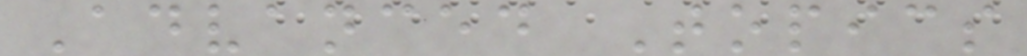Advanced Topics
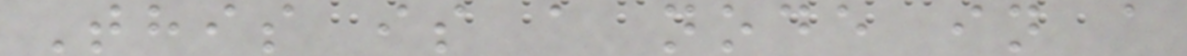This is a node in a
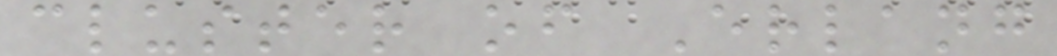cluster of Erlang
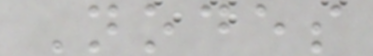Nodes
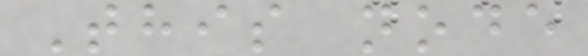This node
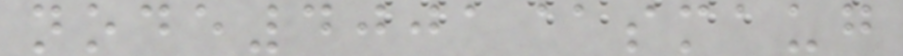node4001@smaug
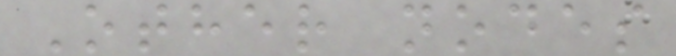Other nodes
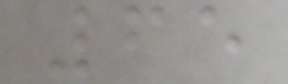65
